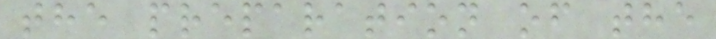the preparation of the
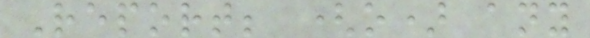Report; (o) any
